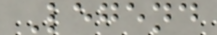Legend
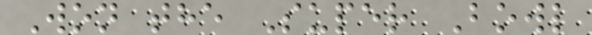Won the Super Bowl
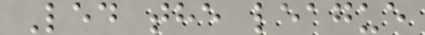Led the league
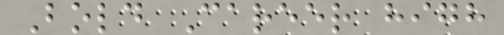Bold Career high
